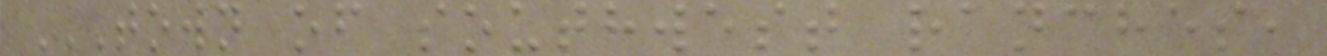TOWN OF SOUTHWEST RANCHES,
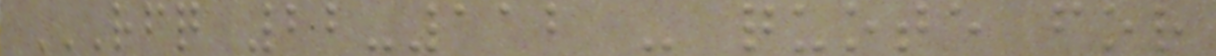RFQ 22-112 - QUOTE FOR
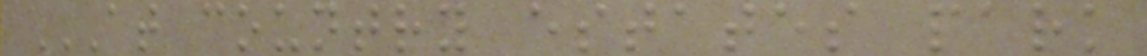AT COUNTRY ESTATES PARK
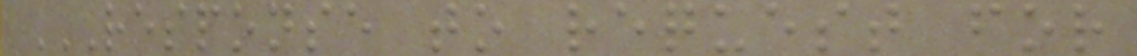RESPONSE TO REQUEST FOR
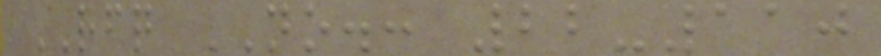RFQ NO.: 22-110
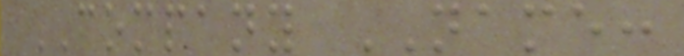COMPANY NAME:
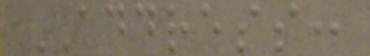ADDRESS:
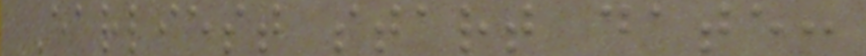Earliest start date:
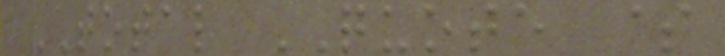TOTAL QUOTE $
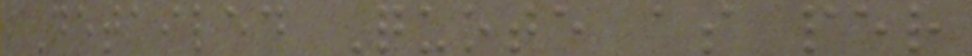Detailed Quote as per
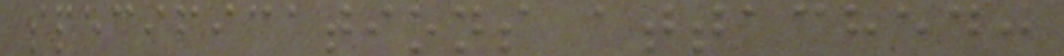specifications attached:
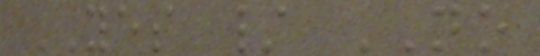YES / NO
